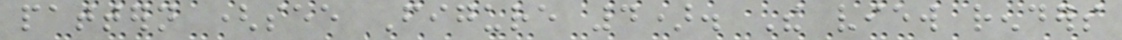pattern (see Figure 4). The view renders
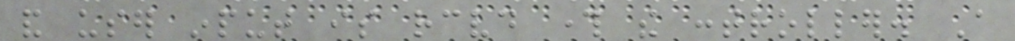and user input is received through the controller. A
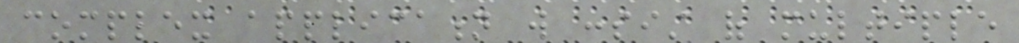complex application will consist of multiple
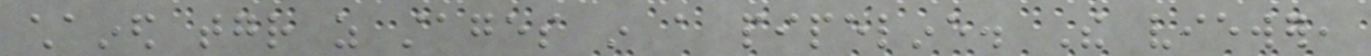chained together as stages in a pipeline. The viewer,
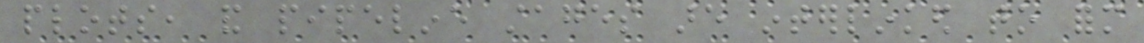plots, and pipeline stages are interlinked to form
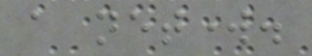a network.
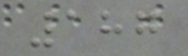187
